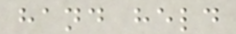hand held
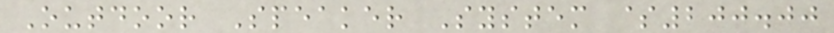Outdoor Speaker System $200.00
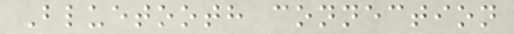Bluetooth connection
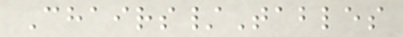Chairs/Tables
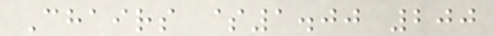Chairs $1.00 200
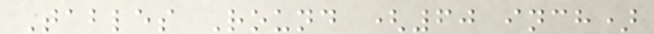Tables Round (60 inch)
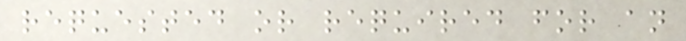requested or required for an
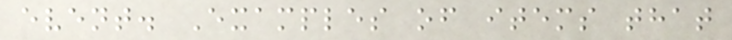event. Examples of items that
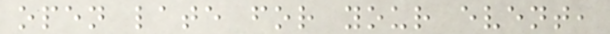open late for your event,
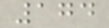174
